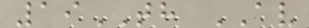19TH AV
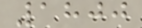1800
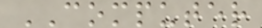COMPUTER
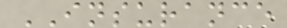INSURANCE
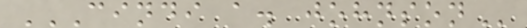CINDI A. JOHNSON
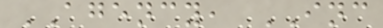AGENCY, INC
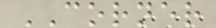CORNER
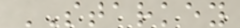STARKEY
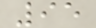95
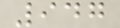947
